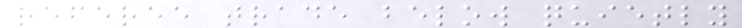referee trade below quietly
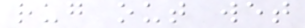rug out wet
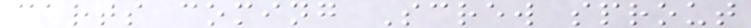carts coming Screw sprout
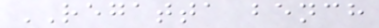REGATTA bench
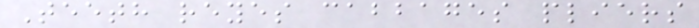Teeth reyes cabbages pliers
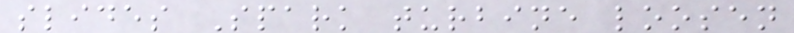slides Spark turbine loosen
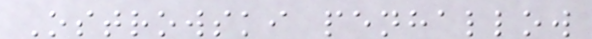Ostrowski penhallow
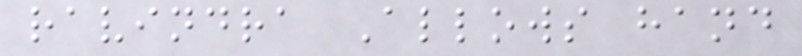ravindra Allows hand
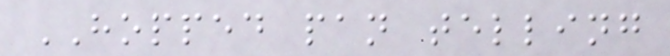HOPPED pan telling
